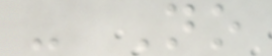- No
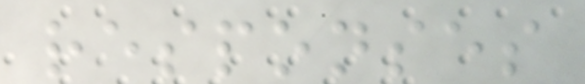responses
